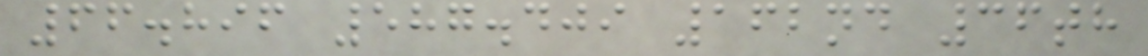66.896 587.409 162nd 36th
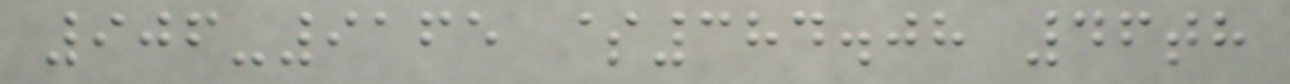906-9165 $384.08 46th
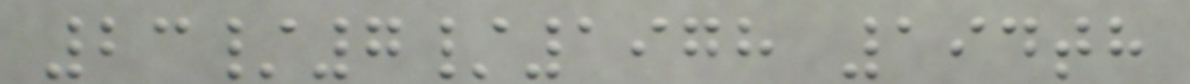23/7/1978 194th
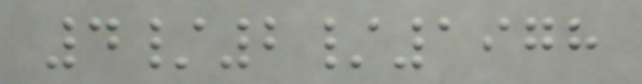4/2/1978
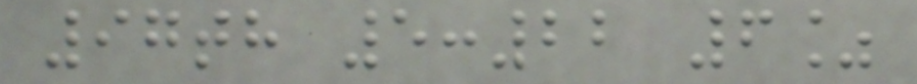97th 5:22 6%
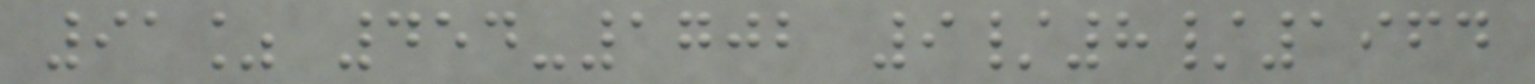91% 454-1702 9/8/1964
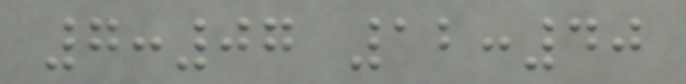7:07 12:40
